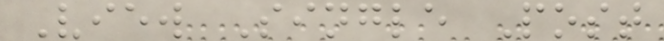View Single Post
